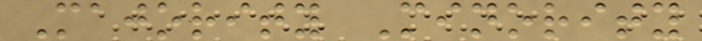Majority Minority
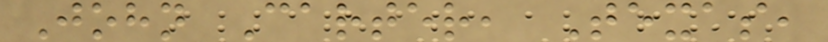John Carter, Texas,
